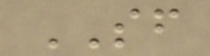SF
